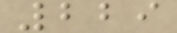229
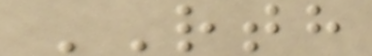RTH
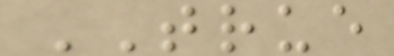TRUE
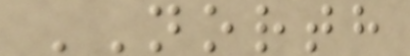NORTH
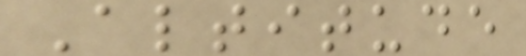Altitude
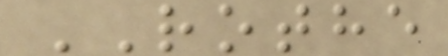ROTHE
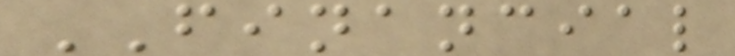FINANCIAL
